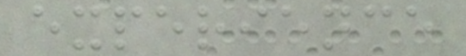experience
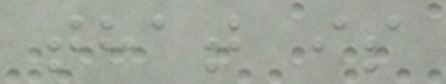that is
